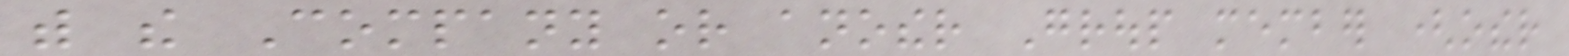with the Company or another Group member (other
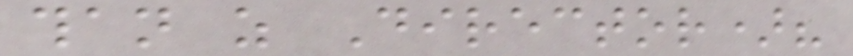than as Director)?
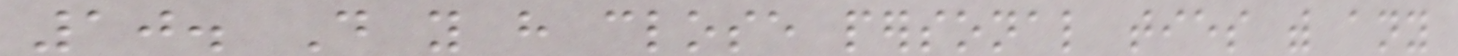10. Do you have close personal ties with any
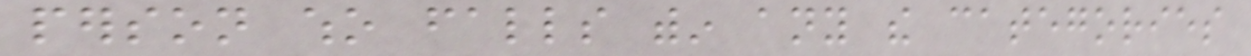person who falls within any the categories
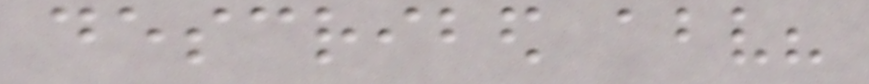described above?
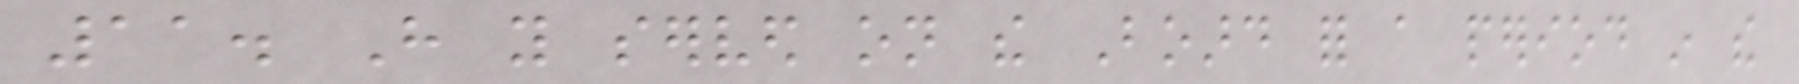11. Have you served on the Board for a period in the
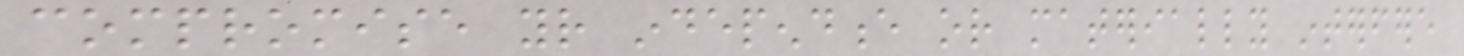compromise your independence or materially interfere
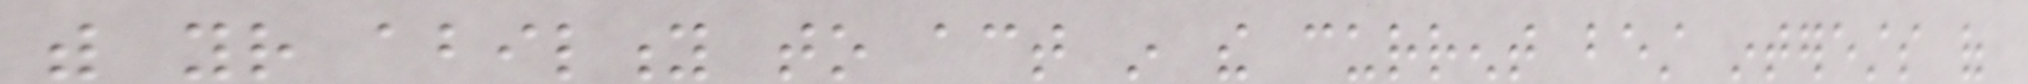with your ability to act in the current best interests of
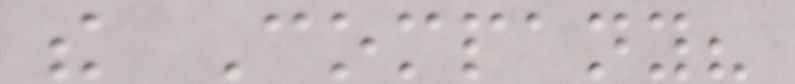the Company?
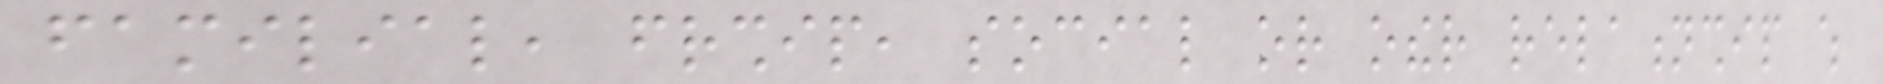familial, friendship, social or other relationship which
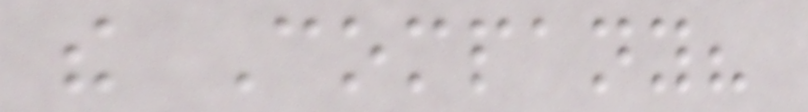the Company?
